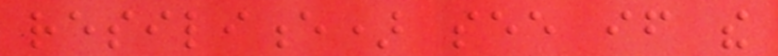resilience) see if the
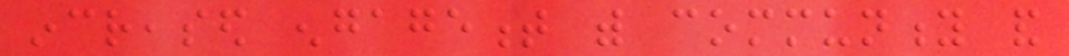increased engagement with community and
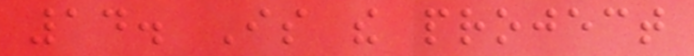14. Is the project
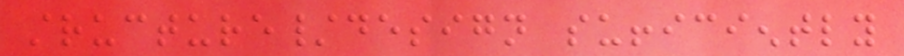structure/design sufficiently
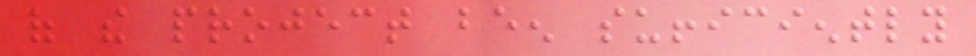of the project been sufficiently
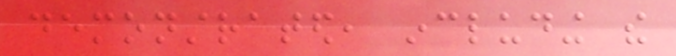demonstrated, including the
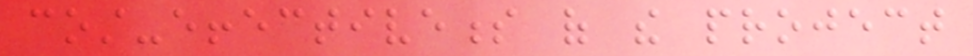cost-effectiveness of the project
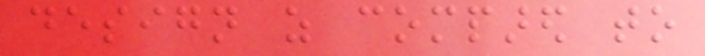design as compared to
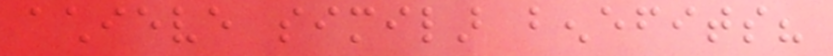achieve similar benefits?
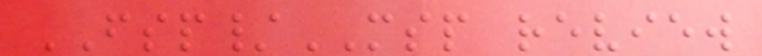FSP/MSP review
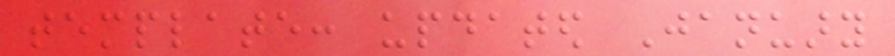template: updated January
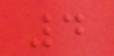4
